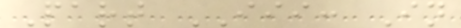Part III: In
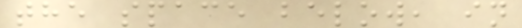the space below, in
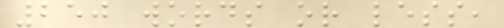250 words or less,
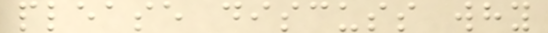please discuss why
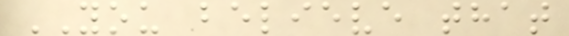YOU believe that
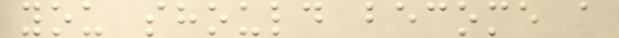you should become a
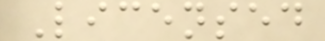Licensed
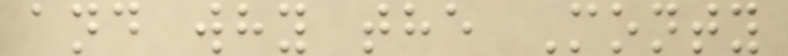and why the Monty
